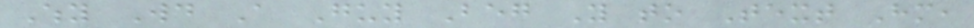Why Would A Guy Beg You to Text Him,
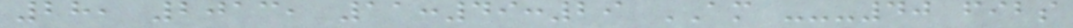28, 2013, 11:49:29 AM ---40 fibs
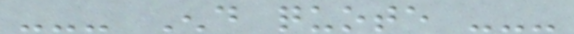--- End quote ---
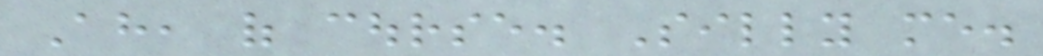Ah, of course. Silly me.
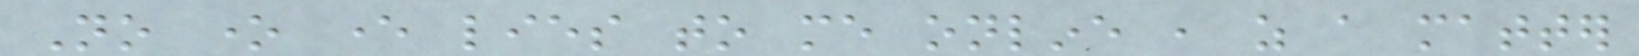No one ever lies to me online , as a matter
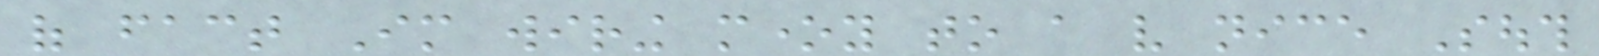of fact Im wiring money to a very nice South
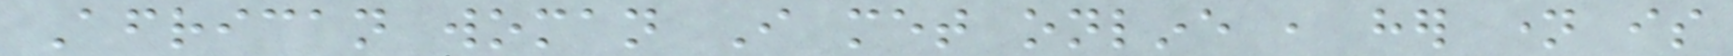African woman I met online , her name is
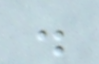.
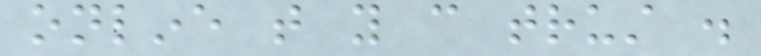online that you can trust .
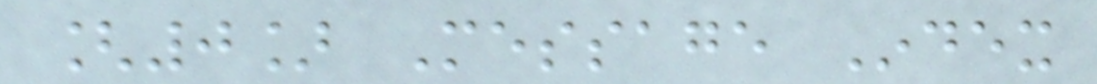[0] Message Index
